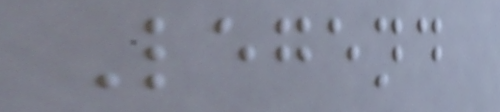Legend
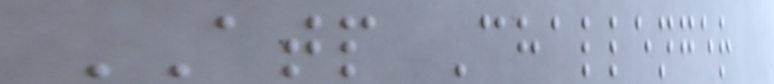ATP Challenger
